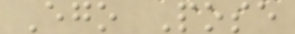Ego Pose
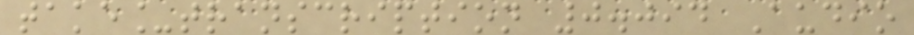take_transcription 0.094 Audio
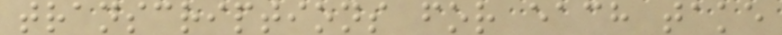transcriptions for each take
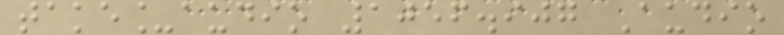take_audio 1056.907 Audio
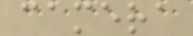camera
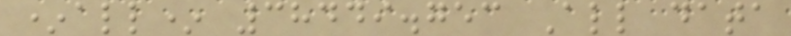*all* 38449.753 All data
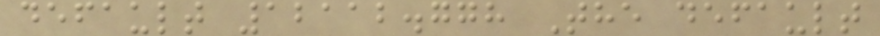default 12112.778 The default
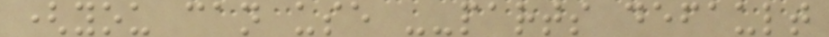(you can use --parts default
